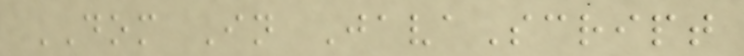DOM In JavaScript
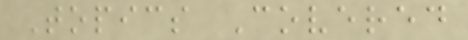Topics Covered
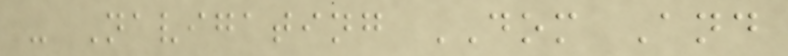- Navigating DOM And
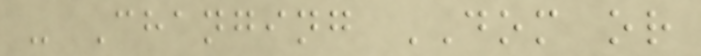- Changing DOM or
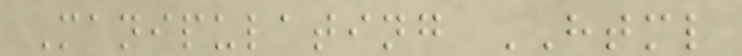Manipulating HTML
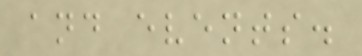and events.
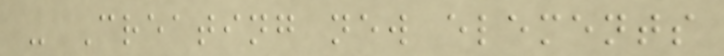- Creating new elements
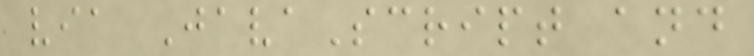via JavaScript and
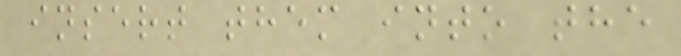insert them into the
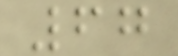67
